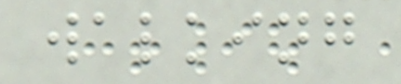walking
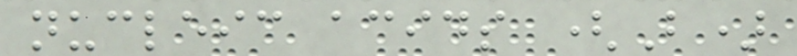nucleic acids (B)
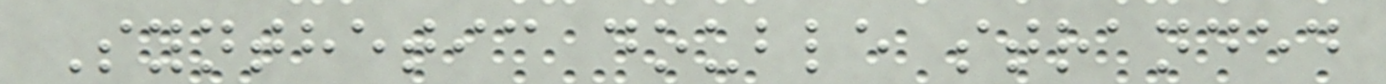Synthetic double stranded
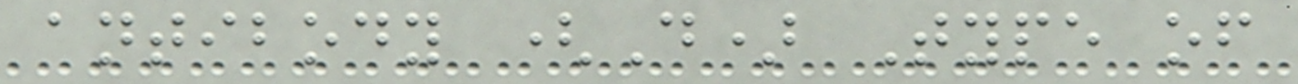antibody (D) Type of
